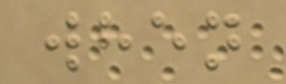when
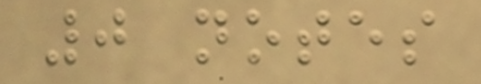0 notes
